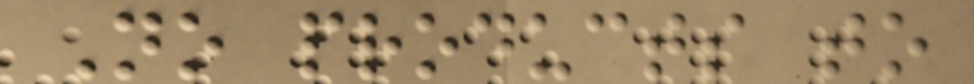No products to
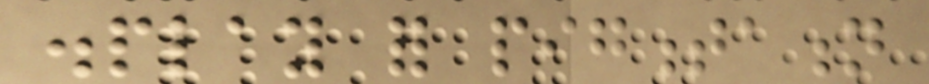display for pigmentation
